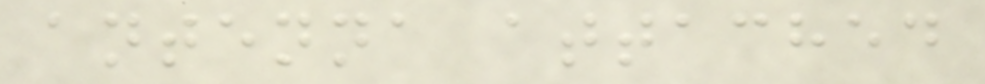antenna attached
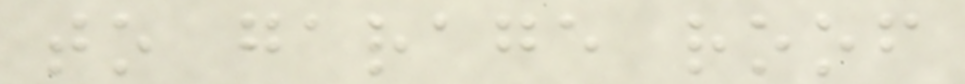to garage roof
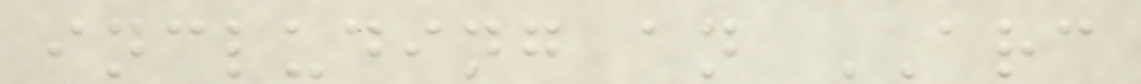including an ARC
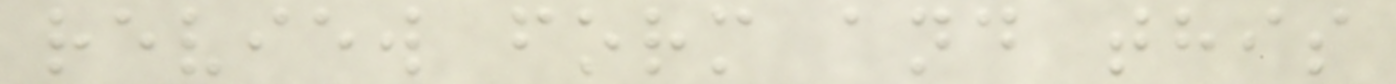review form and this
